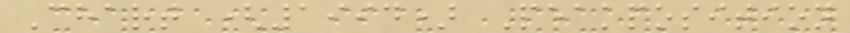Chart (1994) Peakposition
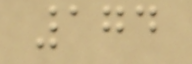174
